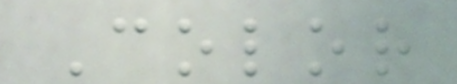Color
